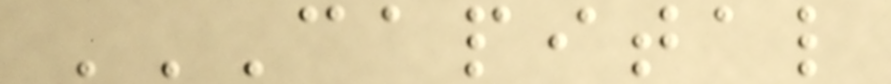CAPITAL
